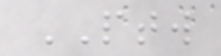PTW
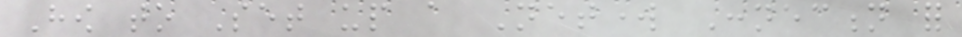How to Set up a Network Connection for
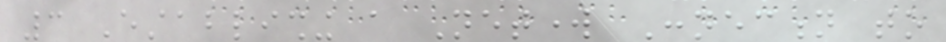3 Establishing a Network Connection to
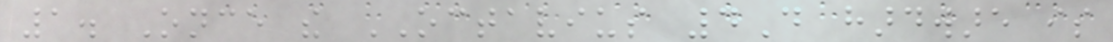1. Once the OCTAVIUS 4D hardware is
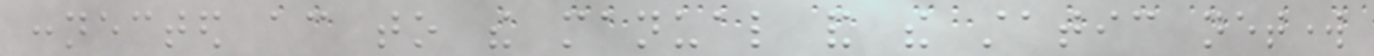connected according to the manual and the static network
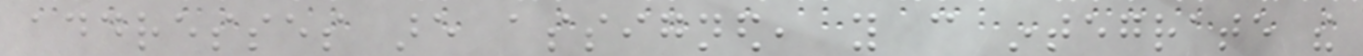addresses are assigned, you can integrate the
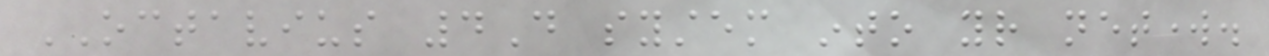OCTAVIUS 4D system into your network.
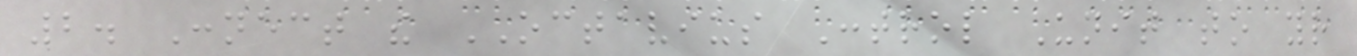2. Connect the OCTAVIUS Control Unit to your
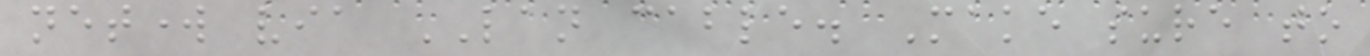network via LAN cable. Make sure to
